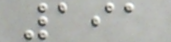191
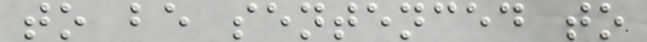to be sentenced to
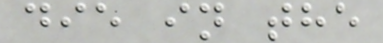die in the
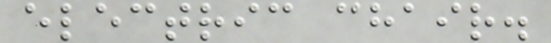electric chair.
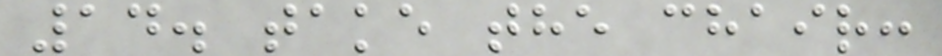14. take the chair:
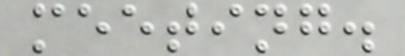meeting.
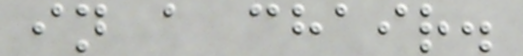in a chair.
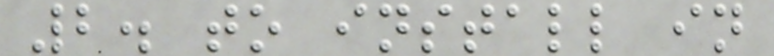2. to install in
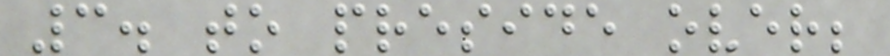3. to preside over;
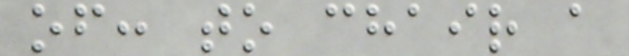of: to chair a
